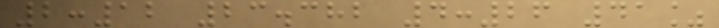2:12 23.382 4:26 41%
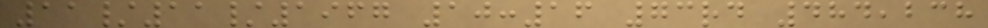11/11/1967 10:16 73rd 484,238
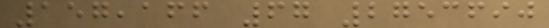157,166 67 2753690
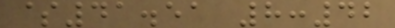$41.51 8:42
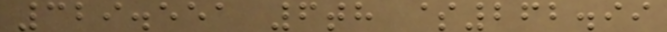329.551 6th $262.99
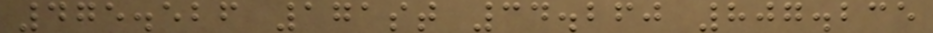475.526 171st 34.260 807.235
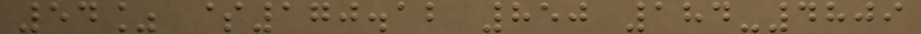54% $170.12 850 184-4809
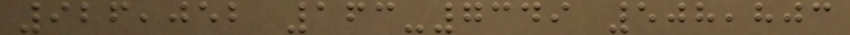926,052 163-7349 508,803
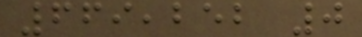669,252 0
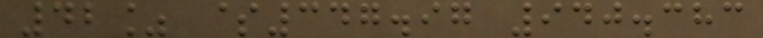42% $347.97 940.383
